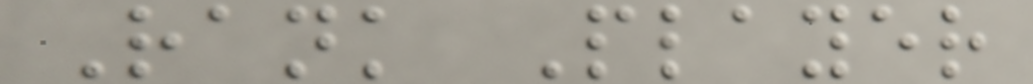Rank Player
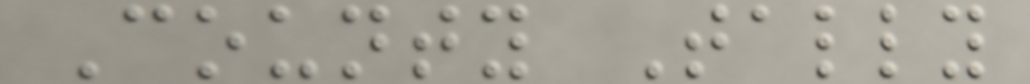County Tally
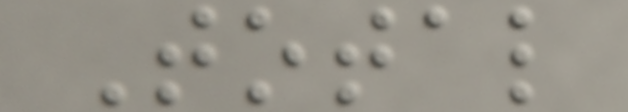Total
